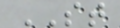ST
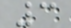3
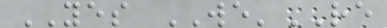YES WE'RE
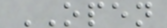OPEN
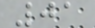01
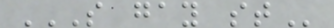S GAY ST
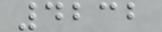4232
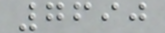7690
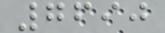7690
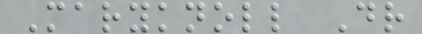Maryknoll Dr
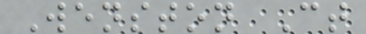Wenston Ct
